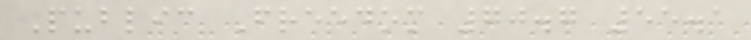Public Freedom 70.7 55.1
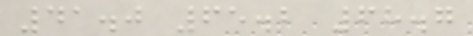41.0 65.2 68.7
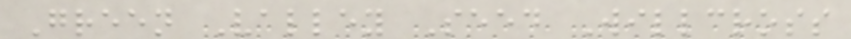Green Valley Seed Willcross
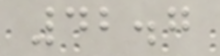42.7
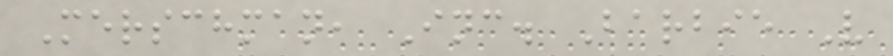Merschman, Inc. Barbie V
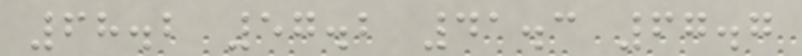68.2 57.2 41.3 67.7
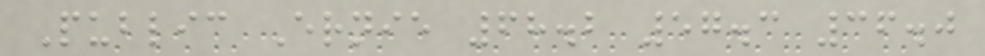Public Ernie 68.2 57.3 36.0
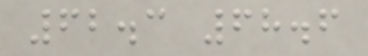62.3 68.6
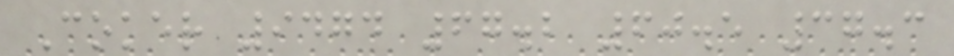Coker 9474 67.2 60.5 37.3
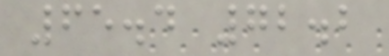65.4 72.2
